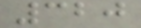320
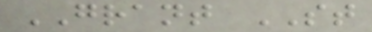GRANT ST
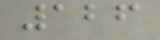126
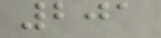201
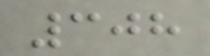308
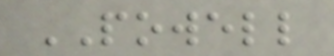POWELL
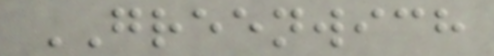GREENWICH
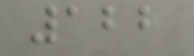122
